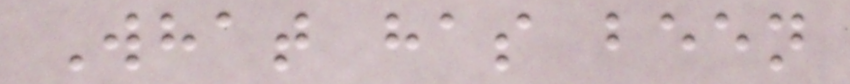What has been
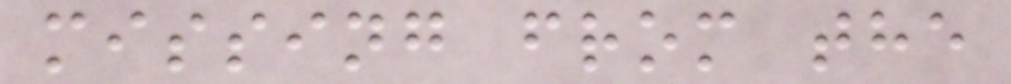missing from the
